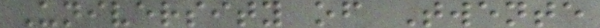University of Twente
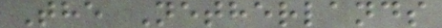The Netherlands
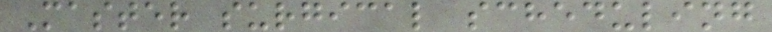Master surgical scheduling
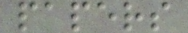papers
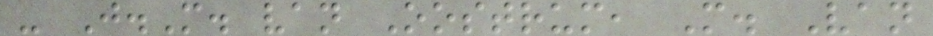- J.M. van Oostrum, M. Van
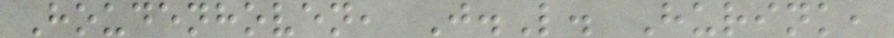Houdenhoven, J.L. Hurink,
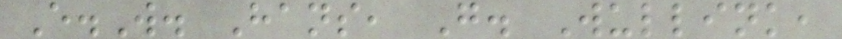E.W. Hans, G. Wullink,
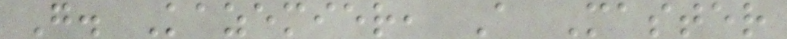G. Kazemier, A Master
